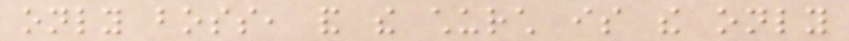only boss, and the church is the only
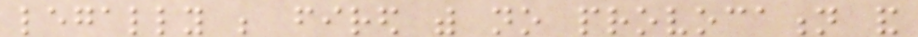legally be fired with no provocation and
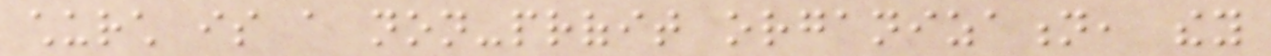church is a non-profit organization, they
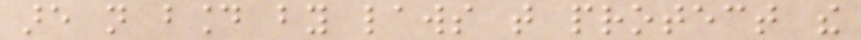are not bound by laws that protect the
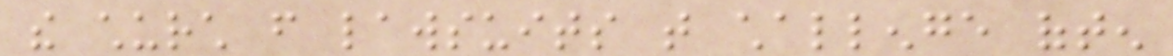the church from lawsuits that challenge often
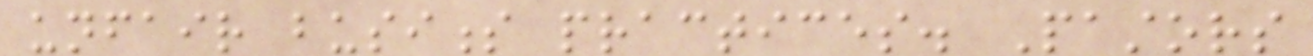unfair business practices. Pastors
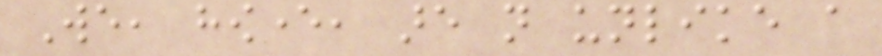We, however, are not unlike a
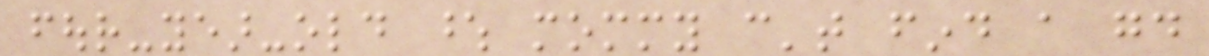four-year-old whose mommy can't find a good
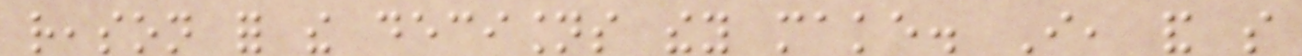reason for the decisions they make. I, and so
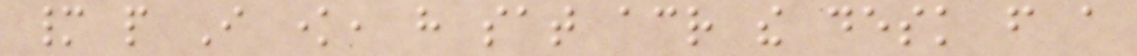many people I know, have sat across the desk from a
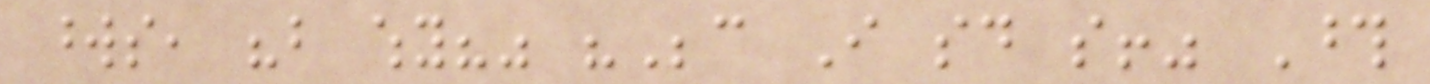words, "but why?" "Because I said so!" Those
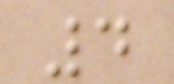4
